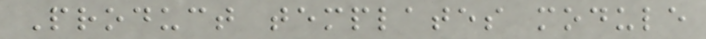Product templates module
